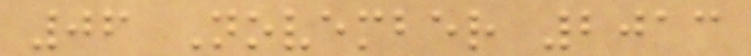06 November 2013
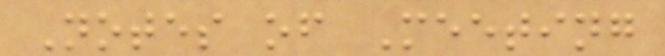Notes of Meeting
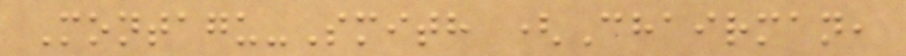Montagu-Smith (Chairman,
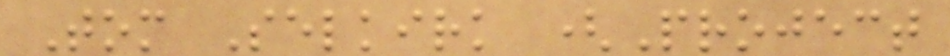Tom Selkirk (Project
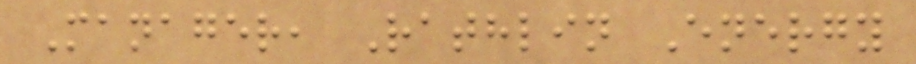Manager, Rathlin Energy
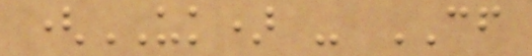(UK) - CF
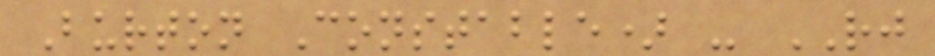Burton Constable) - RJ
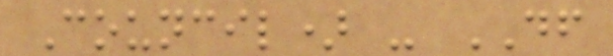Council) - DF
